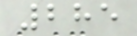285
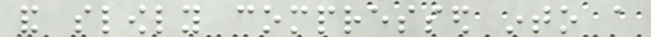and slowly compressed into a
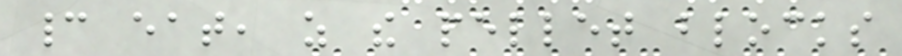cannot eat, as the pellet blocks
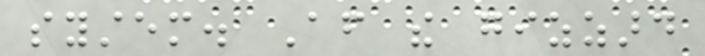system. After the gizzard
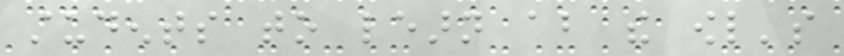students to learn about the owl's
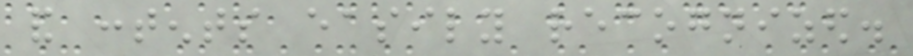and contents easily recognized.
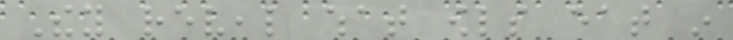They reveal what owls eat in
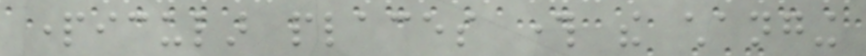particular places through the changing
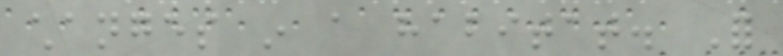changes in a habitat. For
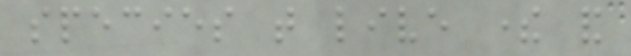species that live there and
